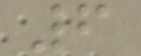6
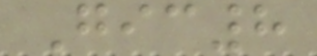Gic8
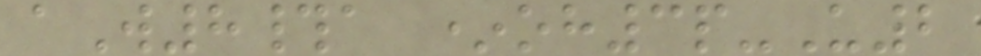aW8#a *oh3p-U2
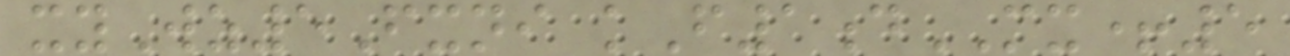xyWz5Fxni kF1dMX+5
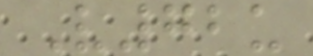V72u
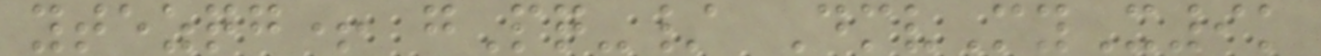ytezqg+ gPq-/ DmvMyX9k
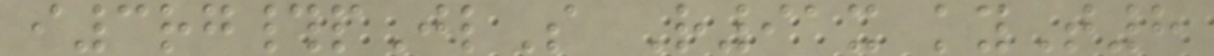i3rg#pJlS R91x kyT8
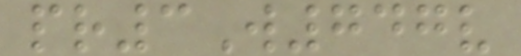pr3W747v
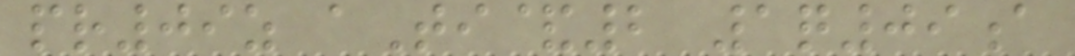pr09z aTi&2 1q09a
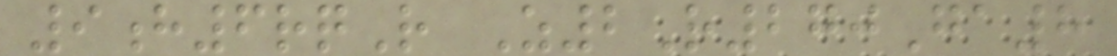9h6rqR Z2R270Ga8
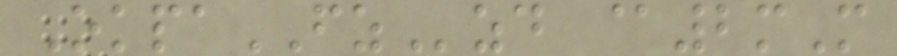OkpaFZzd @2mM
